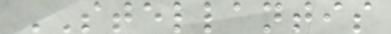STELLANTIS
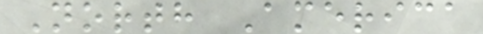North America
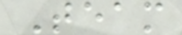Team
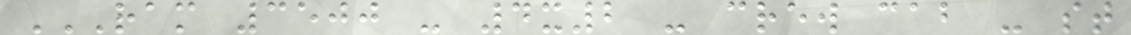RAM 3500 - 4X2 - CREW CAB - ST
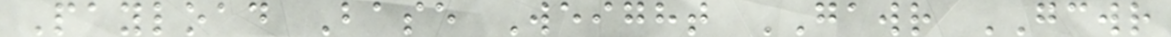Payload Base Weight GAWR GCWR
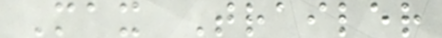Max Trailer
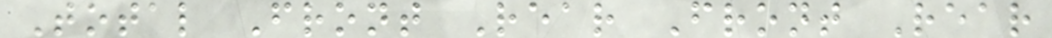Total Front Rear Front Rear
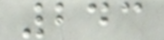243
